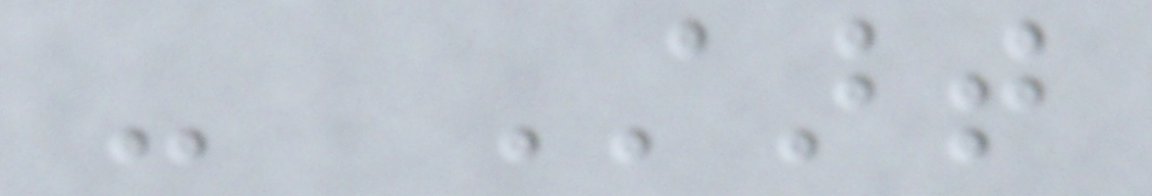- Start
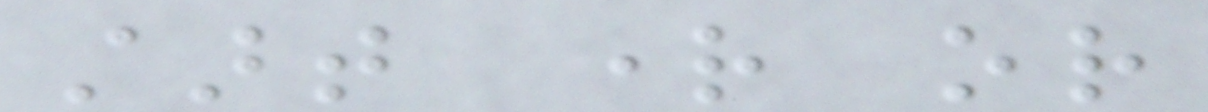start right or
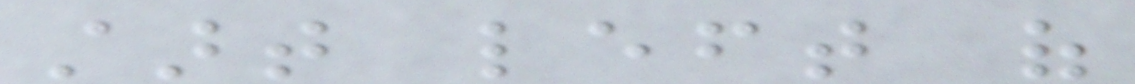start left of
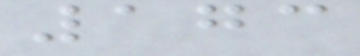173
